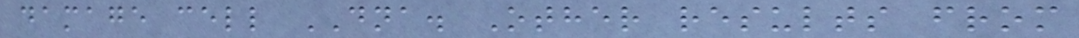damage cell DNA. Other results from
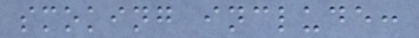smoking include:
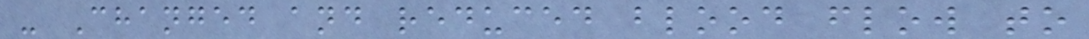- Changed and reduced blood flow to
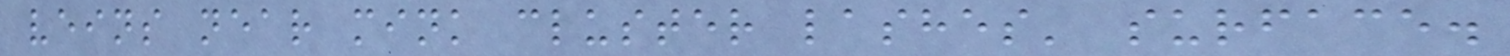veins near mink cluster lashes' surface.
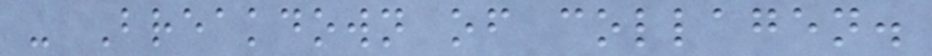- Breakdown of collagen.
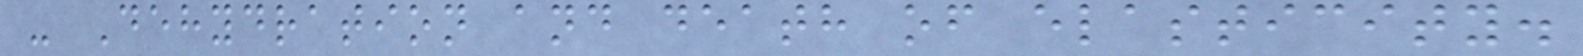- Dehydration and death of elasticity.
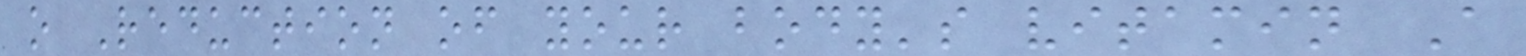o Reduction of your body's vitamin A
